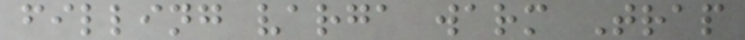filling varga warm Trap
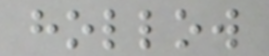hollow
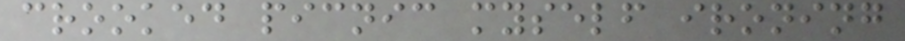crooked picnic myself ironing
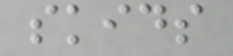skids
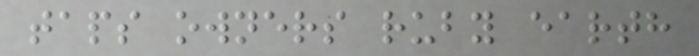taps owners ruby earth
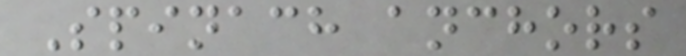Spinach anchors
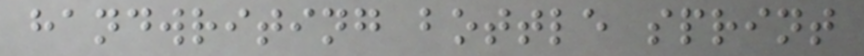handwriting bottle sprint
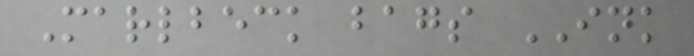Marlbeck bags INK
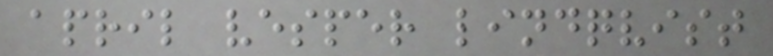april vesper lindqvist
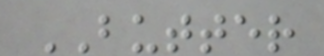BUTTER
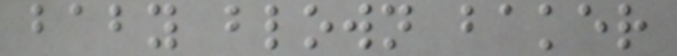baby blown baker
